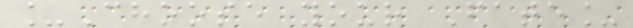_Choose your Fate_
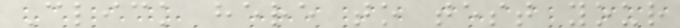Click here to test your
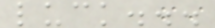luck...
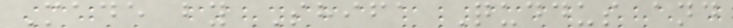Made by Shifa Quddus and
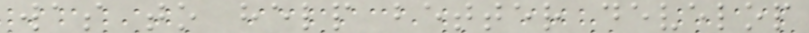was to help better develop
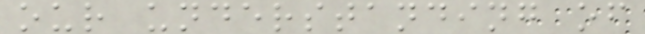our understanding of
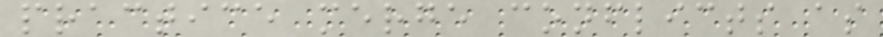practice merge conflicts as
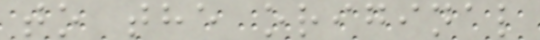to the original
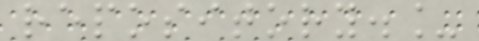repository._
